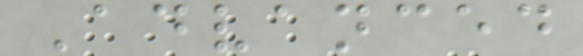Advanced
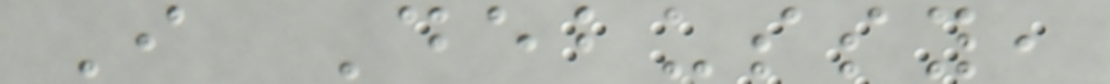I Debussy,
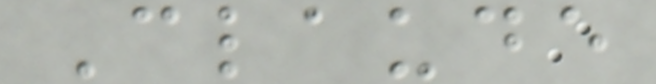Claude
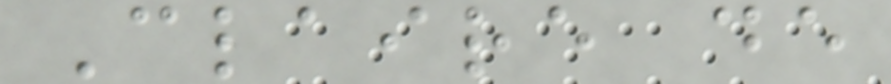Claire de
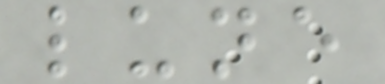lune
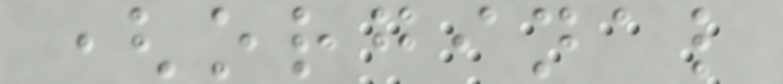(orginal
